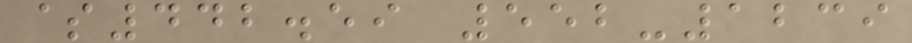$442.59 552-1239
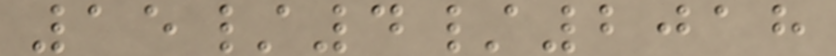15/4/2018
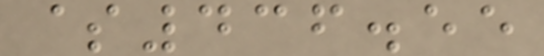$436.55
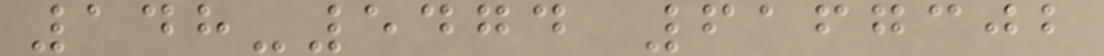148-5474 6167302
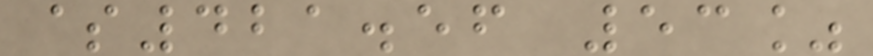$421.56 53%
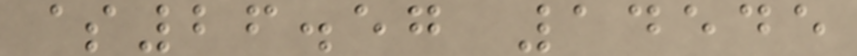$26.57 14545
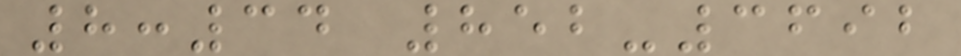8:34 852-3692
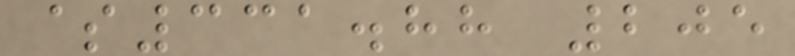$331.88 205
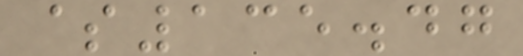$135.47
